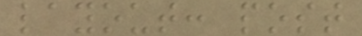layout: post
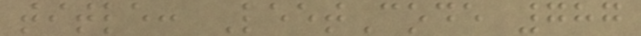title: LeetCode 787
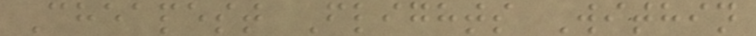Cheapest Flights Within
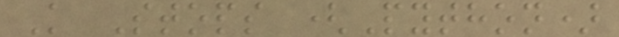K Stops (Python)
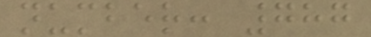number: 787
